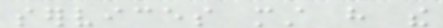services must have the
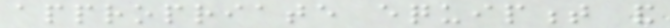appropriate equipment and
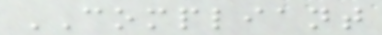COMPLIANT
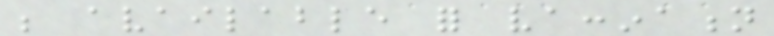be available for vaccination
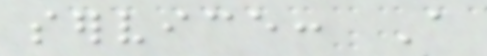service: A
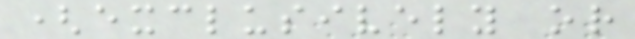(exclusively or
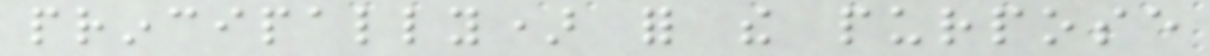principally) for the purpose
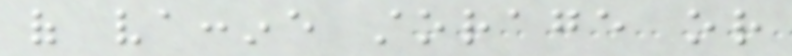of vaccine storage or
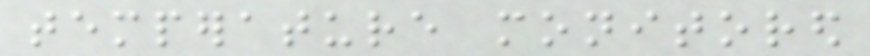temperature monitored
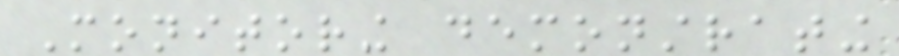Monitoring demonstrating
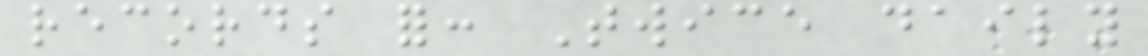records for: Twice daily
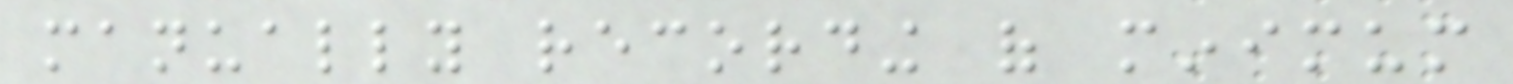manually recording of minimum
